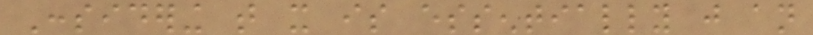Considering that it is essentially just an
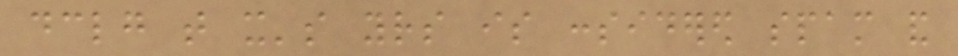declaring that it's yours is considered spam and
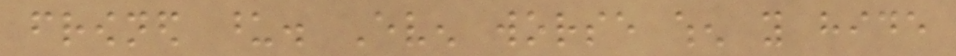frowned upon. Even worse when you hide
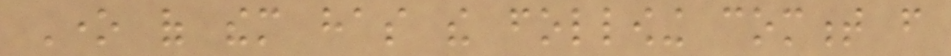One of them has the following comment from
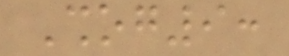Shog9:
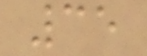35
